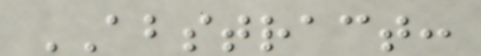ABSTRACT:
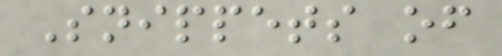Snippets of
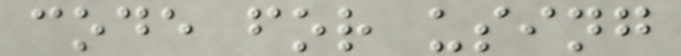code for using
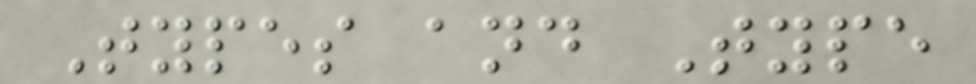Types and Type
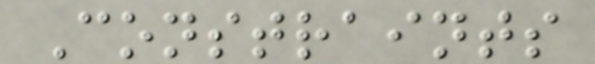Constraints
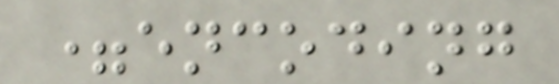=encoding
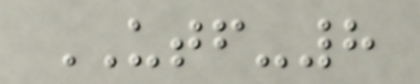UTF-8
